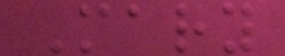Mary
